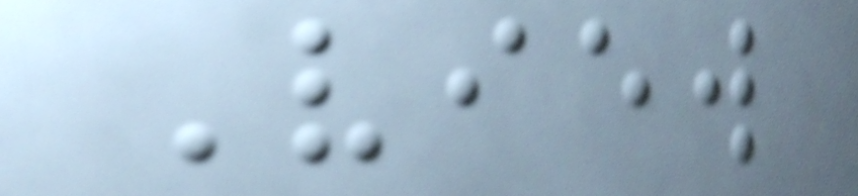View
